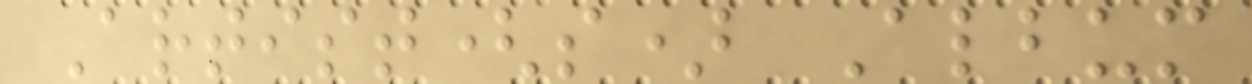Artist(s) Album
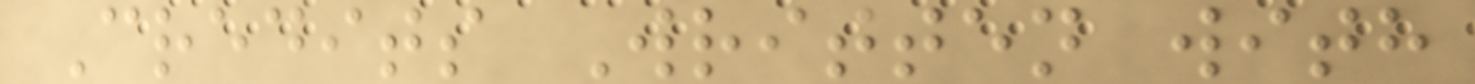Credits Written with
